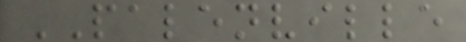PALENVILLE
